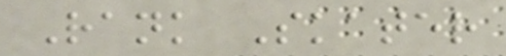Rank Skater
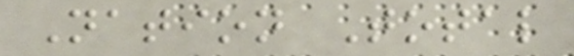Nation Total
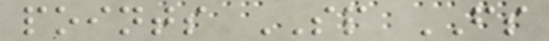points SP FS
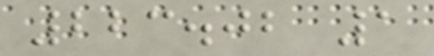223.02 1
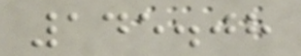145.08
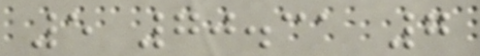5 70.31 7
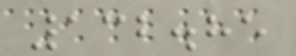132.85
